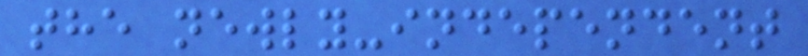the newly-independent
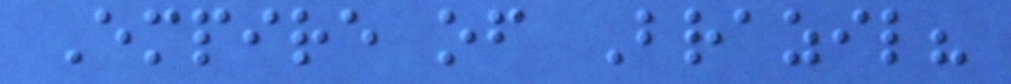Empire of Brazil?
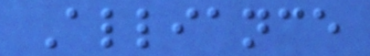Alliance
